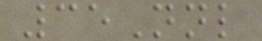35Nnl
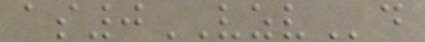as0VZVd
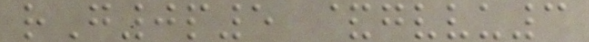rG0p5 &gvvu3
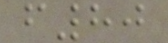f80
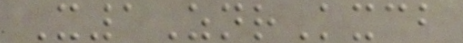X1ZnrKxcb
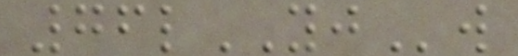76lYJw
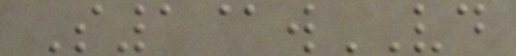S1@wVD
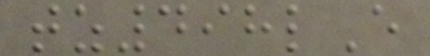tz498lE
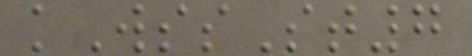kWssSt7
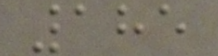185
